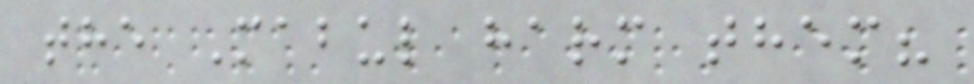the Mabul harm them?
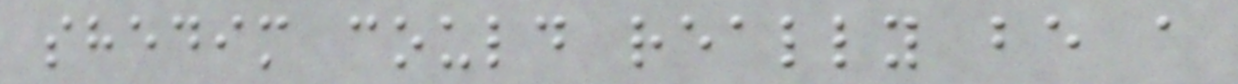shedim could really be a
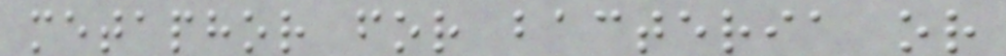metaphor for bacteria or
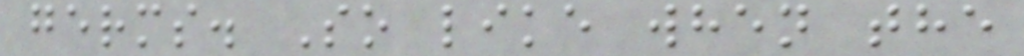germs. So like when the
